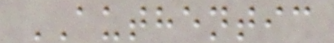AUTHENTIC
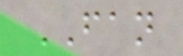FAN
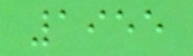1955
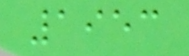1953
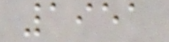1951
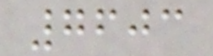7603
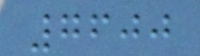7600
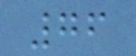76
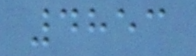4853
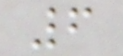6
